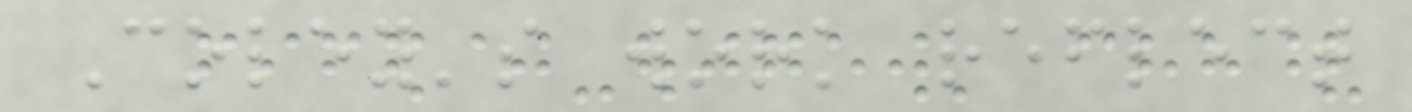Coley's work reflect
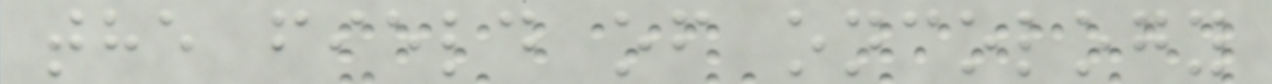the field of oncology
